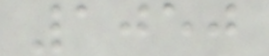1050
